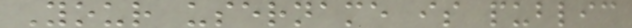Your username is public
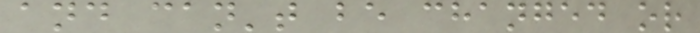and can't be changed or
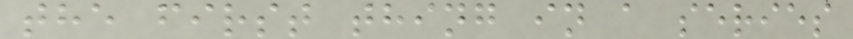the first thing in a series
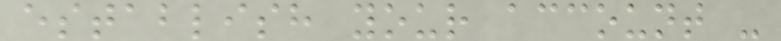establish your account -
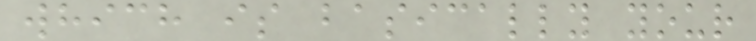which is basically your
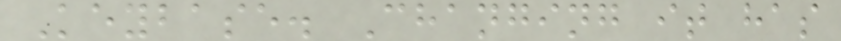Keybase. Changing it has
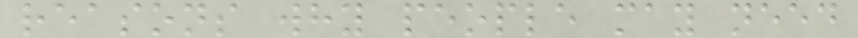reasons why people may need
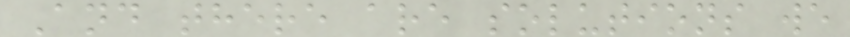And there are solutions we
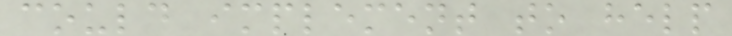could implement to help
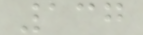137
